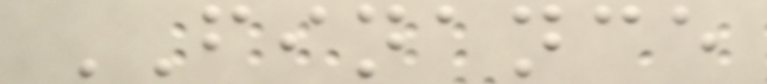FINANCE
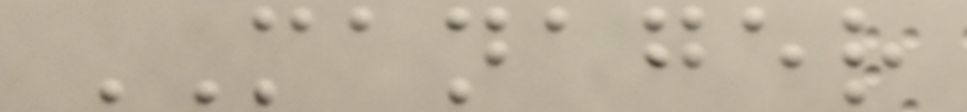MANAGER
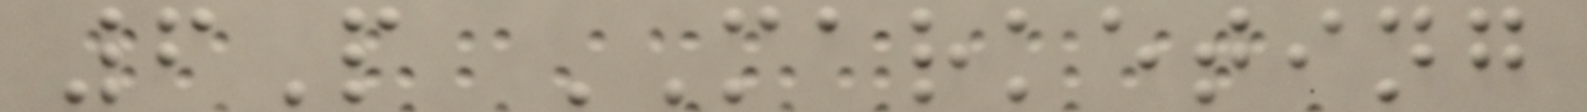6P MARKETING
